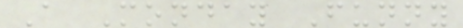A Monday Funny
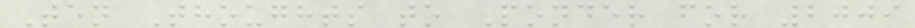Ten Thoughts to Ponder for 2009
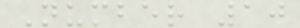Number 10
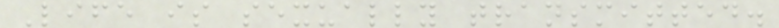Life is sexually transmitted.
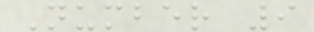Number 9
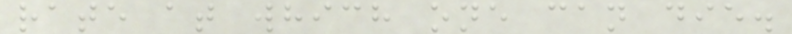rate at which one can die.
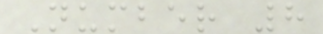Number 8
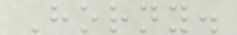Horny.
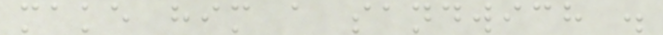make him a sandwich .
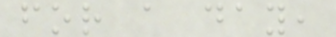for a day,
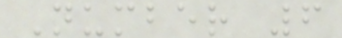Number 6
